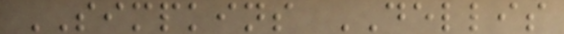SIMPKINS DELLIS
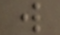w
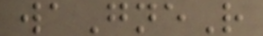waGneR
